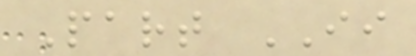Part II
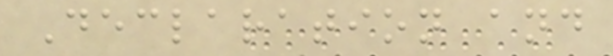Declaration and
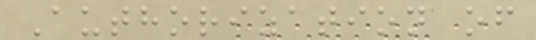Authorization of
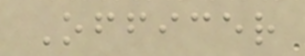Officer
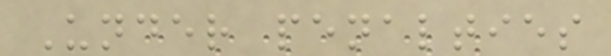Under penalties
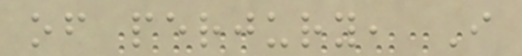of perjury, I
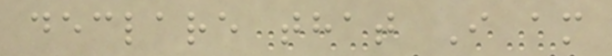declare that I am
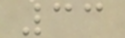33
